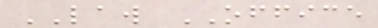LAW OFFICE
